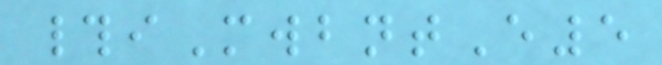#iMwbntE5
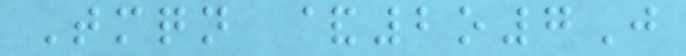Tmqn &2o7J
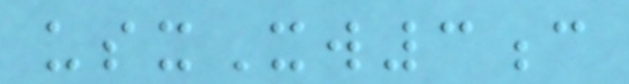usxXw3c
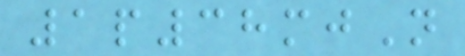1p38mjN
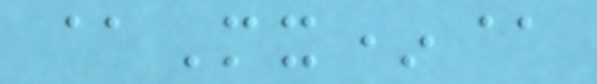@Mx*@
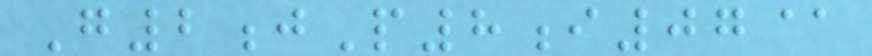G2jP8i07@
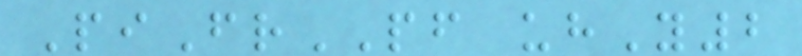PiFrPF uhY2
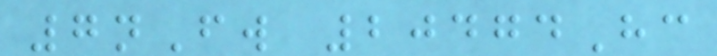7nFw 20474Hc
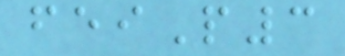feiP3
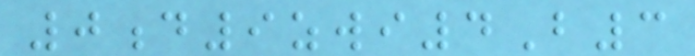0d9zwi4B3
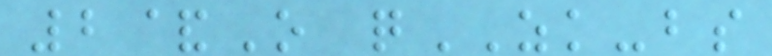2&O qZK-bs
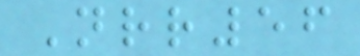Nrr56
